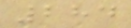284
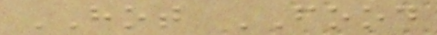HOT FOOD
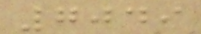7049
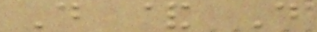D & D
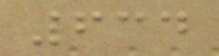634
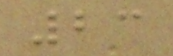23
